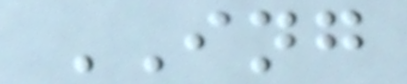ING
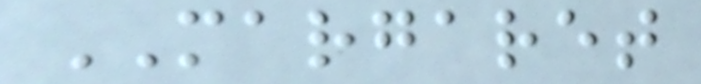MARGARET
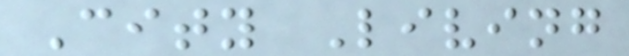City Living
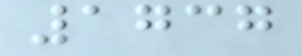1737
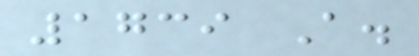1739 A.
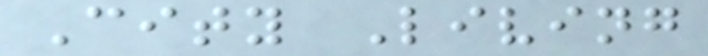City Living
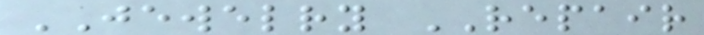JEWELRY REPAIR
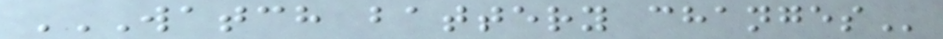WATCH BATTERY CHANGES
